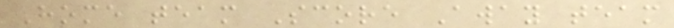Home team Score Away team
